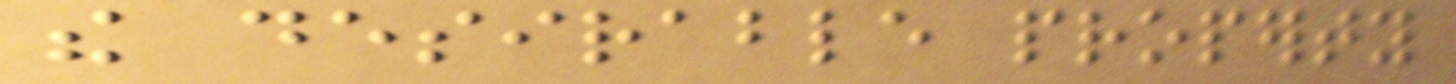the desirable property
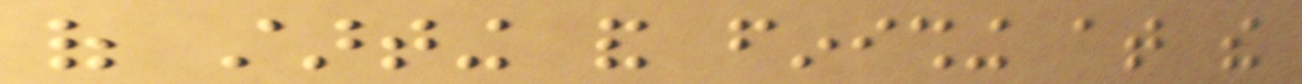of starting and finishing at the
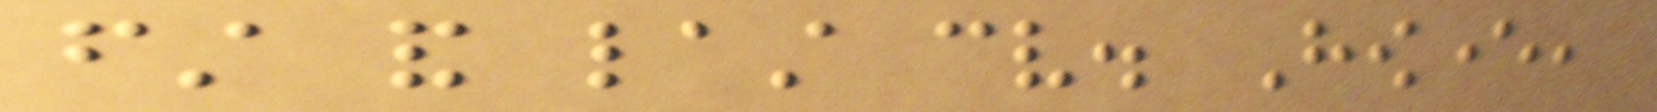first and last cv. However,
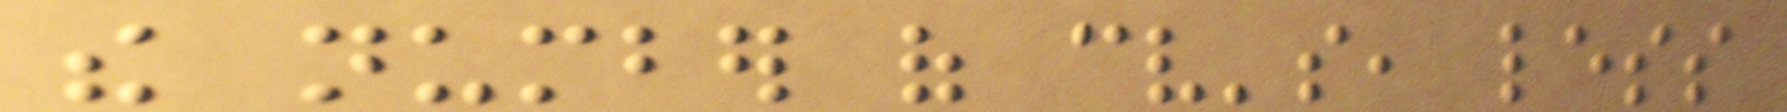the number of cv's, less
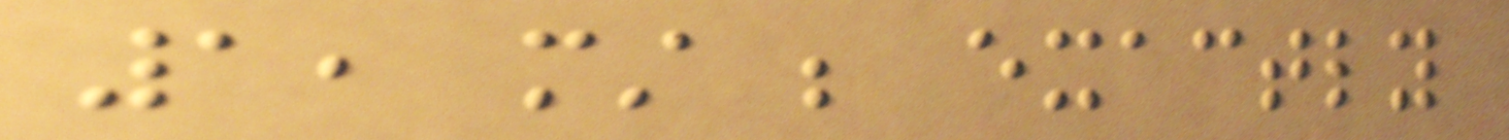1, must be exactly
